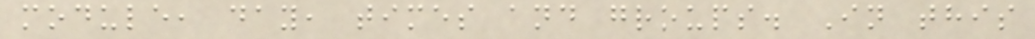module, day, times and groups. In this
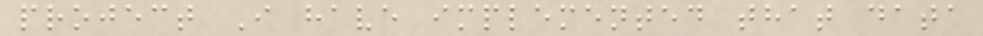project I have implemented that data
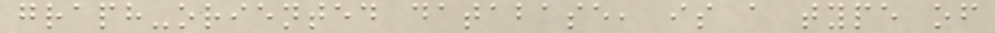graph-oriented database, is a type of
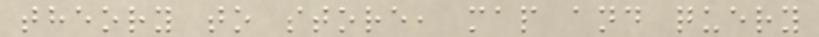theory to store, map and query
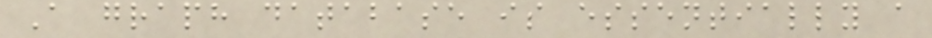A graph database is essentially a
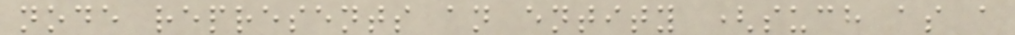node represents an entity (such as a
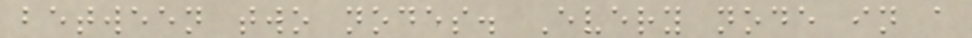between two nodes. Every node in a
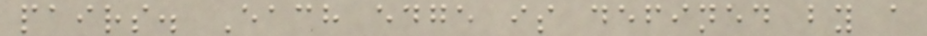pairs. Each edge is defined by a
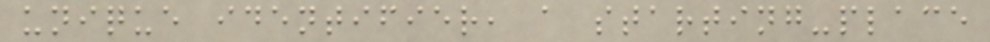unique identifier, a starting-place
